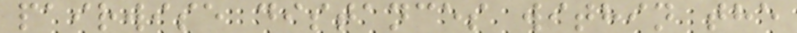pairwise distances within the
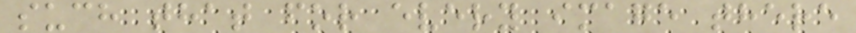such that for every image there
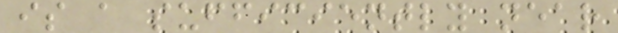is a sufficiently near
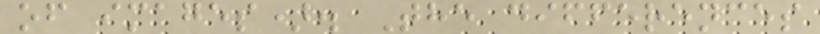of images). The differences
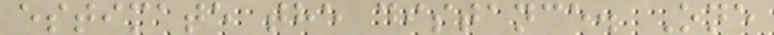estimate the distance. One
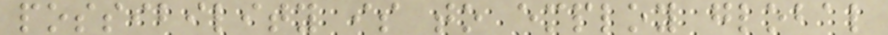possibility is to employ global
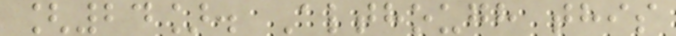[24]. Although this
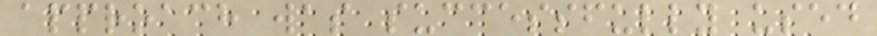approach was successfully used
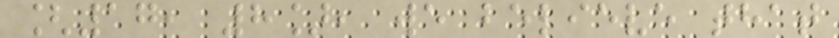[17, 8], we believe that
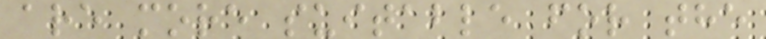are more suitable for the
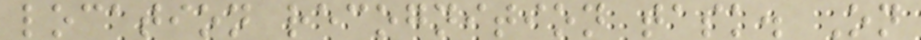location recognition task. On
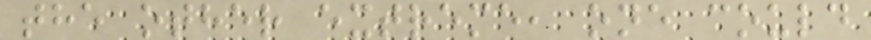the other extreme, one could
